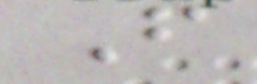F
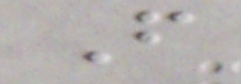F
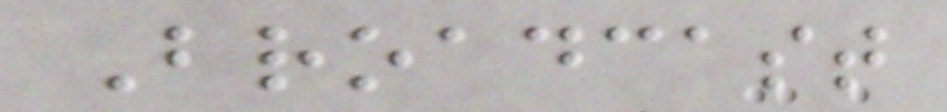Broadcast
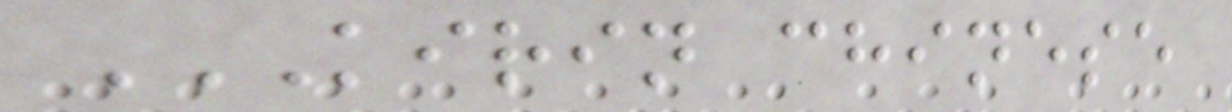KIRIN CHINESE
